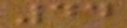44
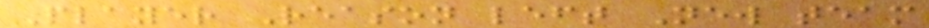Player Reason left New team
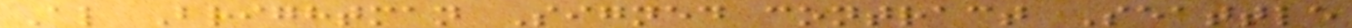Al Brightman Signed contract Seattle
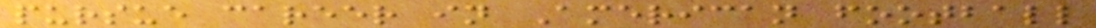pursue career in American football
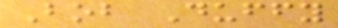Bob Duffy
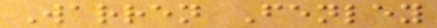Warren Fenley
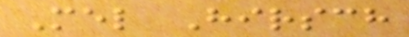Mel Hirsch
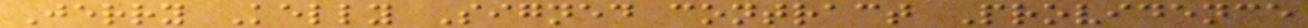Jerry Kelly Signed contract Providence
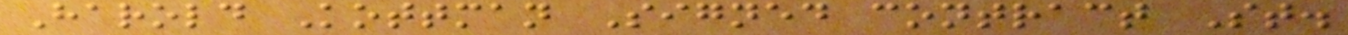Harold Kottman Signed contract St.
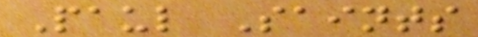Paul Saints
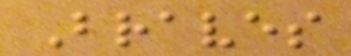Braves
